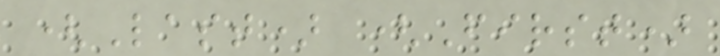(Last) (First)
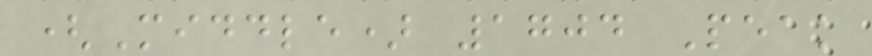(Middle) 1704 Peak
